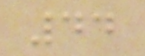44
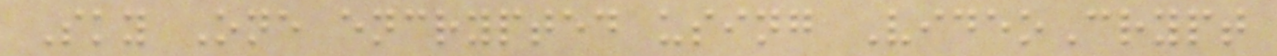Sky One encrypted using VideoCrypt
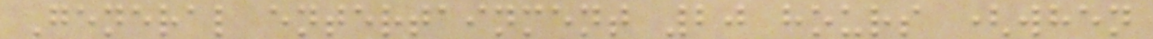General entertainment 20 hours (when
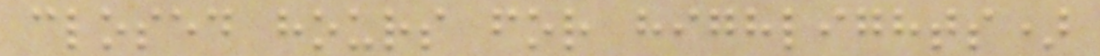closed hours for highlights)
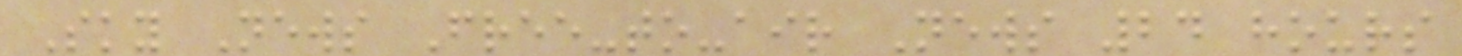Sky News Free-to-air News 24 hours
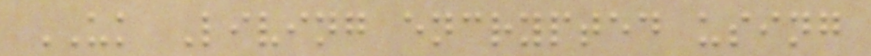UK Living encrypted using
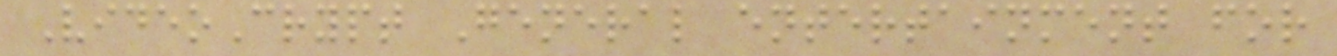VideoCrypt General entertainment for
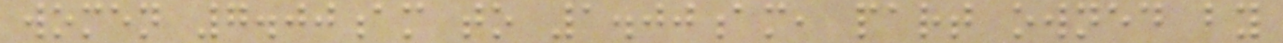women 7.00am to 1.00am, part owned by
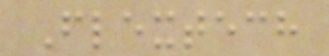Flextech
